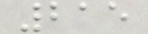215
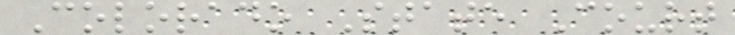Colorado State Court
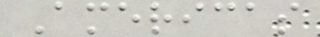Americas
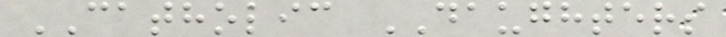CATHOLIC DAUGHTERS
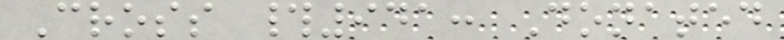Cross #941: Donated
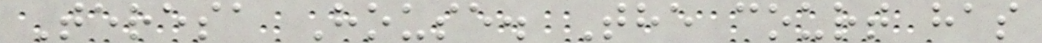Teresa House. The court has
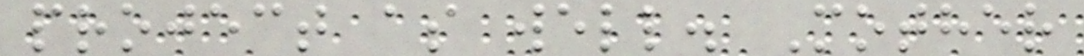project as well. Mother
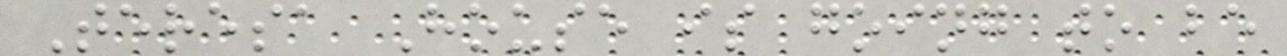Teresa House is going to be
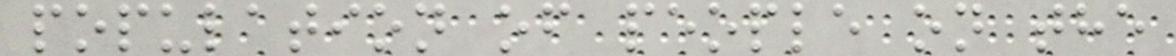population of people on the
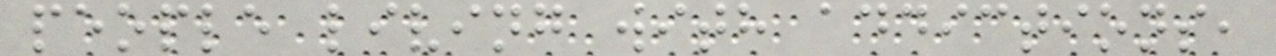people living with addictions,
